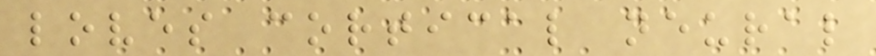loves cortical neural
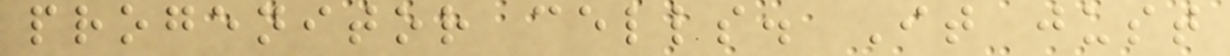progenitor cells. It just
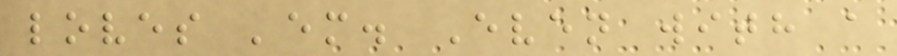loves 'em. Even with a
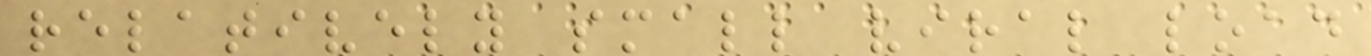relatively small viral load
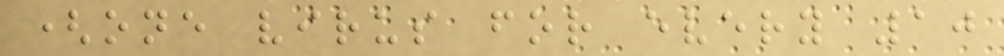(one virus for every 10
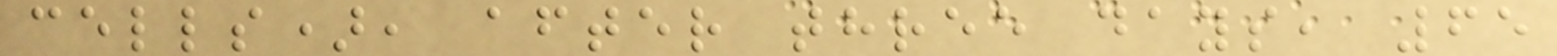cells), after three days, 65
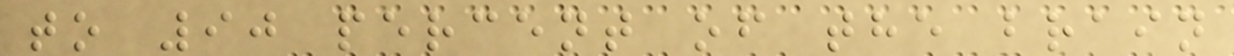to 90 percent of the brain
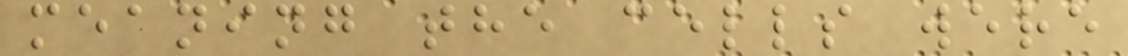meaning the cells were
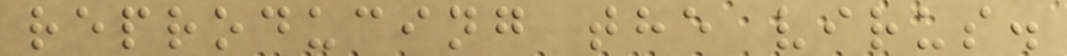reproducing the virus.
